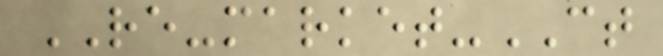RE-market-CT
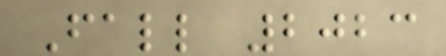Fall 2023
